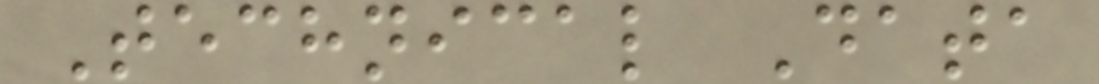Technical Data
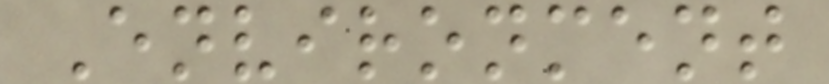Environment
